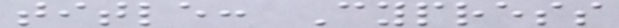title: Cypress
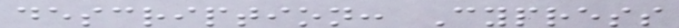description: Cypress
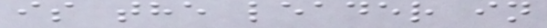is the leader in
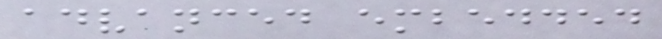advanced embedded
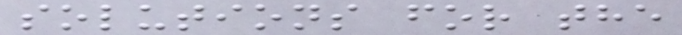solutions for the
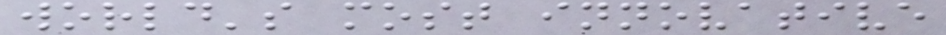world's most innovative
